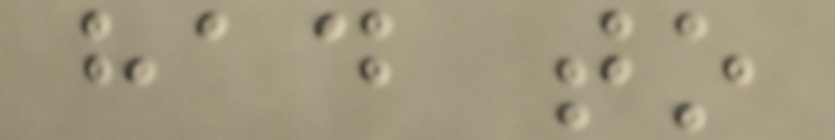had to
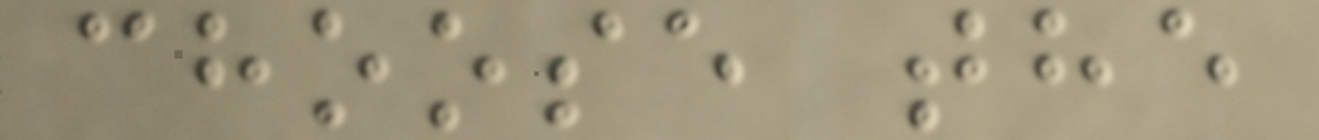choose the
